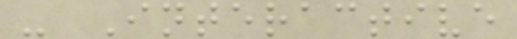- Interactive
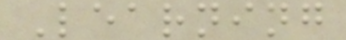Learning
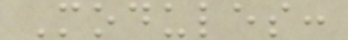Modules:
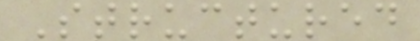Structured
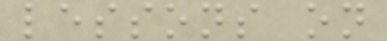lessons on
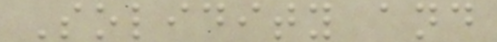Solidity and
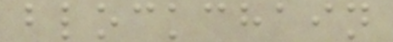blockchain
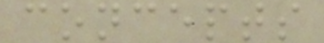concepts
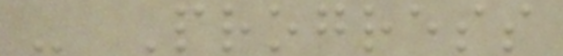- Progress
